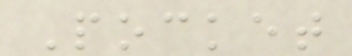Pocket
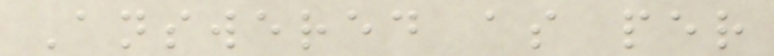Answered as per
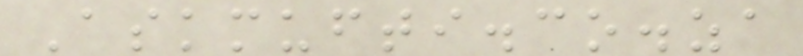Askmufti.co.za
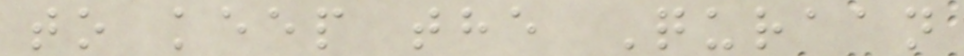to keep the Quraan
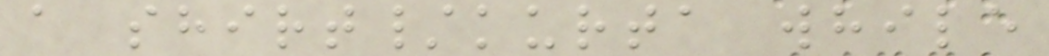a shirt/kurta while
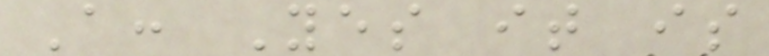A: Yes it is
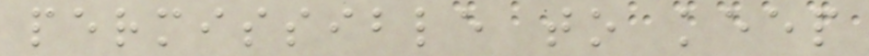permissible to keep
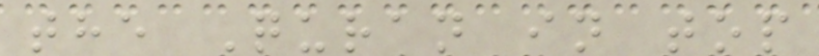the Quran in top
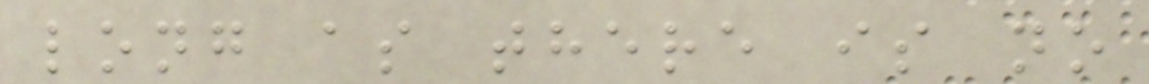long as there is no
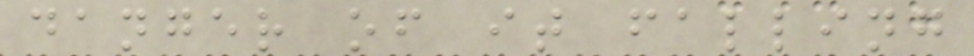danger of it falling
